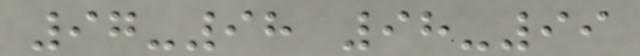97-98 98-99
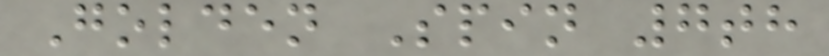Golden Spin 7th
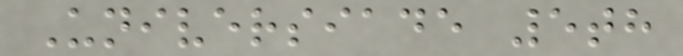Universiade 5th
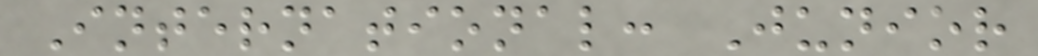International: Junior
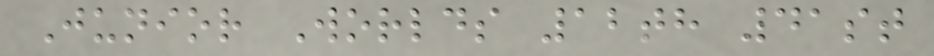Junior Worlds 12th 41st
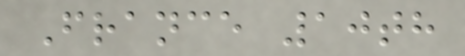France 10th
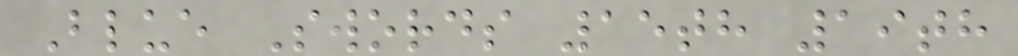Blue Swords 15th 19th
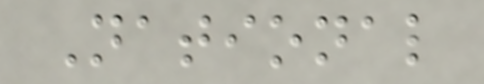National
